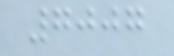7007
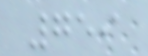759
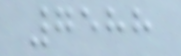7588
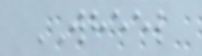WHEEL
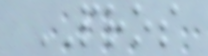PROS
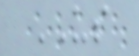US
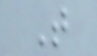T
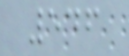546
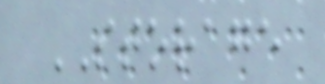STORAGE
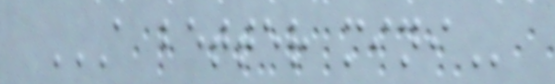A BETTER MINI
